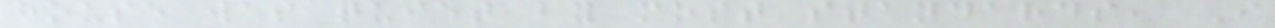house was quiet by most standards, I
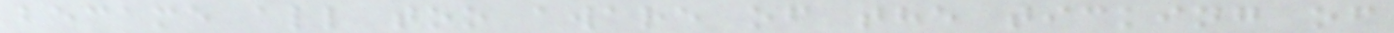became all too aware of the ticking of
